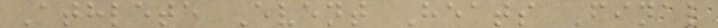Athlete Event Heats Final
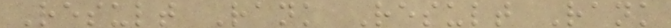Result Rank Result Rank
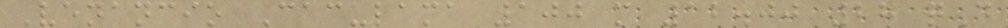Venancio Caculama 100 m 12.00 28 qD
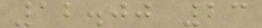12.00 23
